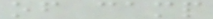of camp
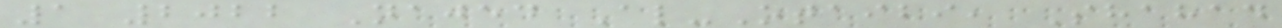1 2022 Najed Al-Otaibi, Shahad
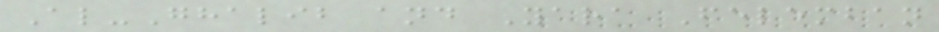Al-Ghalib and Yara Felemban
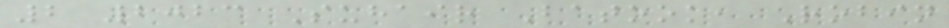2 2023 Suhair Batook, Robin
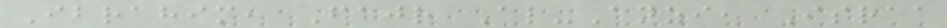Ibrahim, Fajr Al-Anzi, Israa
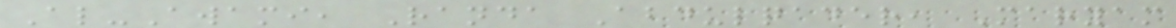Al-Awami, Randa Abdulqader, Maryam
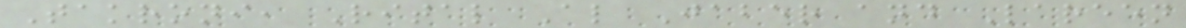Takroni, Rital Al Jaber and Lareen
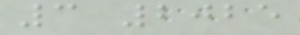3 2025
